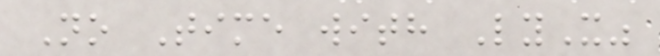No Time with LyX"
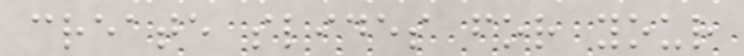create slides for your
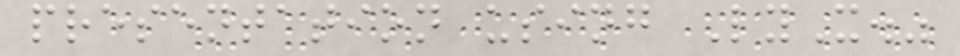presentation using LyX."
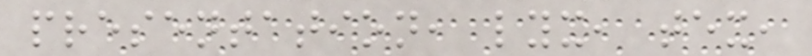presentation, lyx, tex,
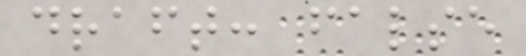draft: false
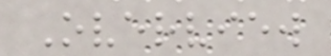Overview
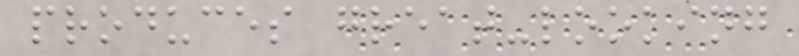produces great-looking
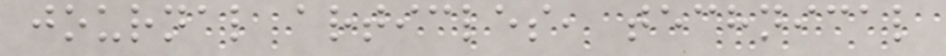journal articles, technical
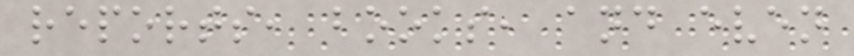reports, books, and even
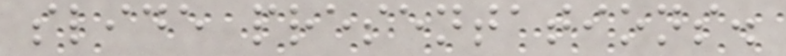slide presentations.
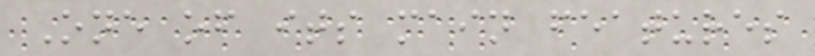One of its main features
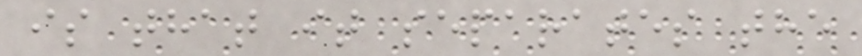is that it separates the
